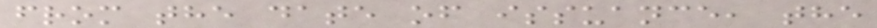from the date of issuance, the
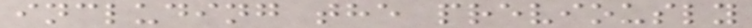including the previously
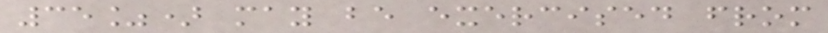35%) may be exercised from
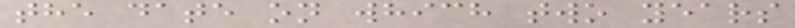the date on which two years
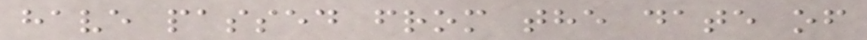have passed from the date of
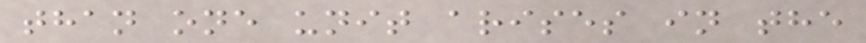than one unit arises in the
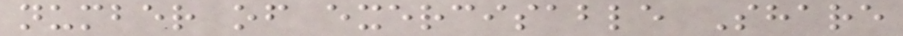number of exercisable Share
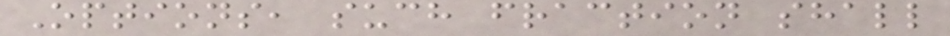Options, such fraction shall
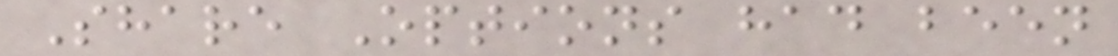Share Options had been
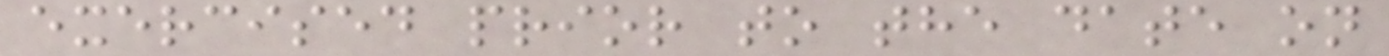exercised prior to the date on
